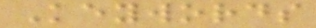Keywords
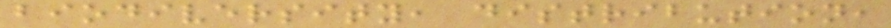biodiversity, distribution,
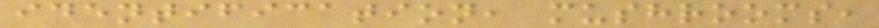identification, mushrooms,
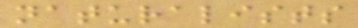naturalists
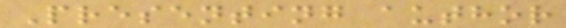Presenting author
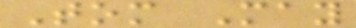Tom May
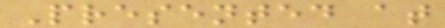Presented at
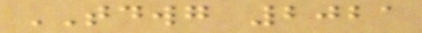TDWG 2021
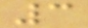3
